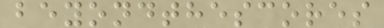beyondthescores
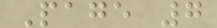Page 7
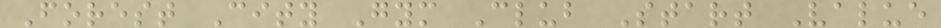Forest City Gym Club Start Value
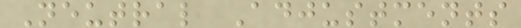Neutral Adjustments
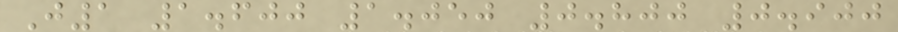J1 1.600 1.050 0.800 0.900
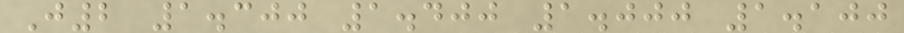J2 1.300 1.400 1.000 1.100
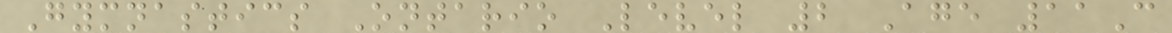Gymnastics Ontario Level 2 Age 11C
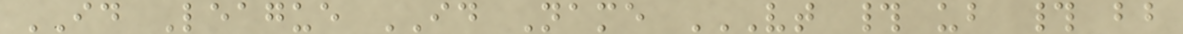ID League ID Name VT # UB # BB
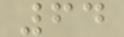64
